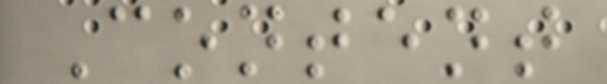Content
